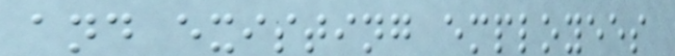and existing employees
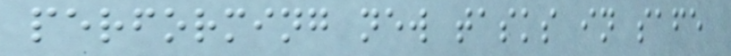performing new tasks in safe
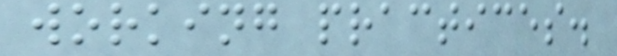working practices.
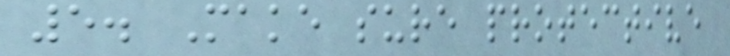5. Make sure protective
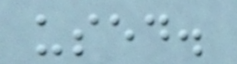used.
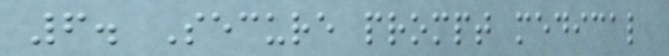6. Secure prompt medical
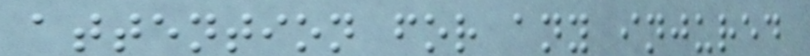attention for any injured
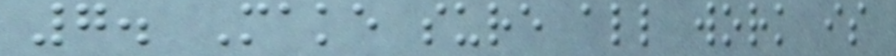7. Make sure all work is
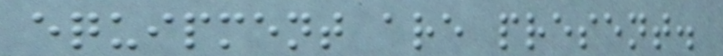equipment are present.
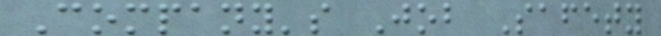Company's Job Safety
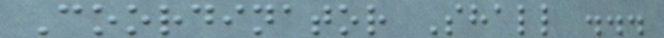Coordinator Shall ...
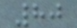80
